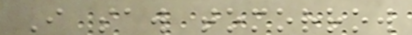I saw tomorrow
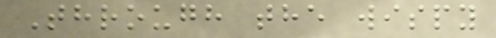Through the wispy
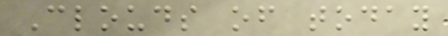Clouds of today
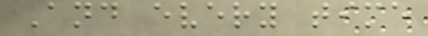And every time
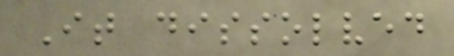It dissolved
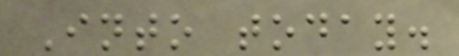Into today.
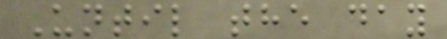Until the day
